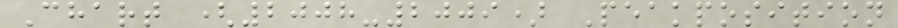Chart (2008-2009) Peakposition
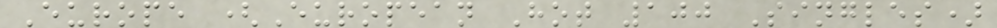Europe (European Hot 100 Singles)
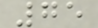75
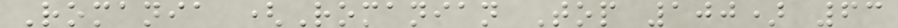Romania (Romanian Top 100) 63
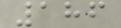186
